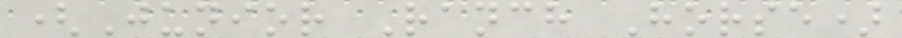(Junior Ranch Horse)
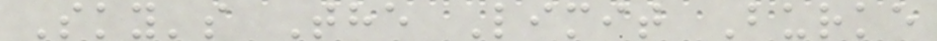Sky's The Limit Burke
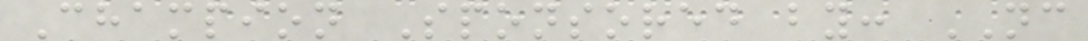Champion Sponsored by: NC
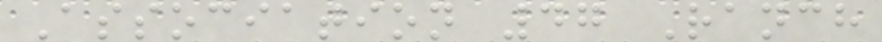Association 47 Ranch
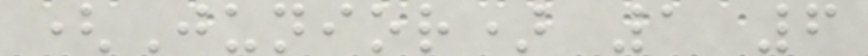(Junior) 1 6
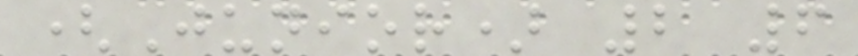(Junior) 2 6
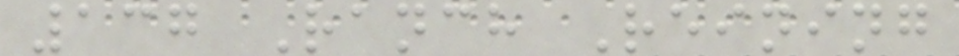137 Ranch Reining
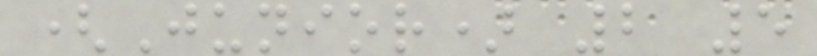(Junior) 2 5
